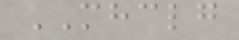MHCLG
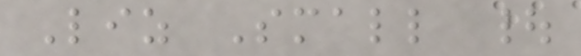Liz Small |
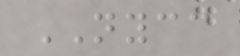NYCC
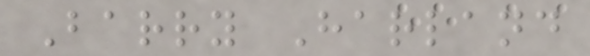Barry Harland
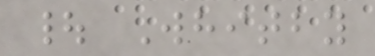| Whitby
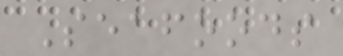Seafoods
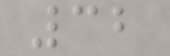32
